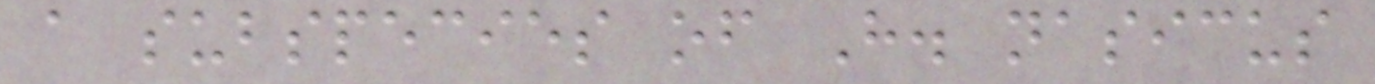a subspecies of H. nasicus
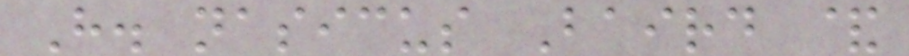H. nasicus Baird &
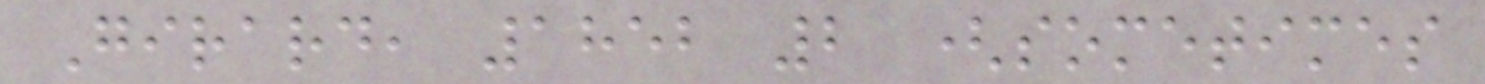Girard, 1852 2 (sometimes
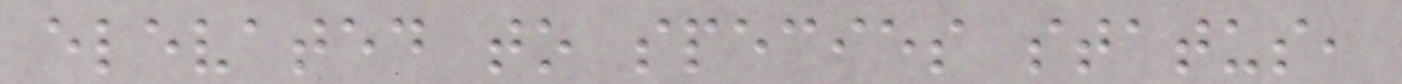elevated to species status,
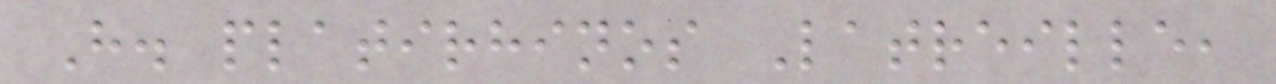H. platirhinos Latreille,
